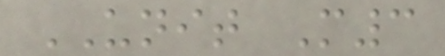UNIT M3
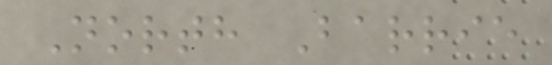North Barrie
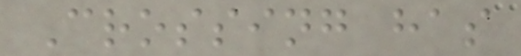Crossing has
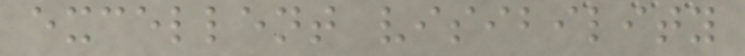excellent visibility
